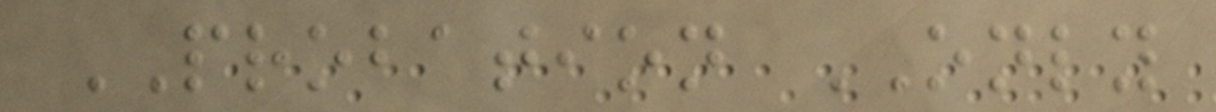PROBATION ONLY
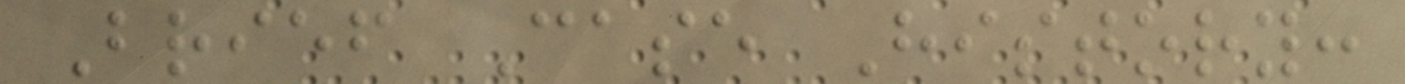Brief Case History:
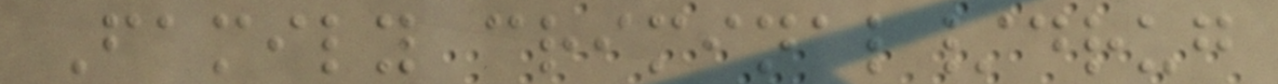Family criminal/drug
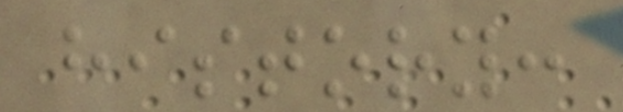history:
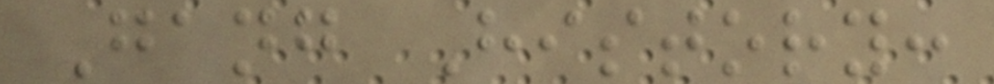Gang History:
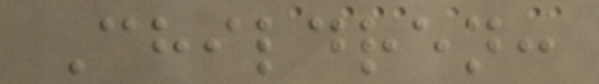Children:
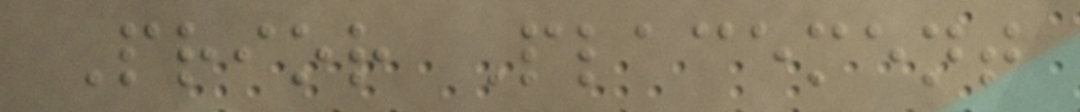Prior Placement
